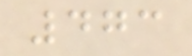473
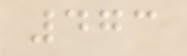473
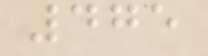475
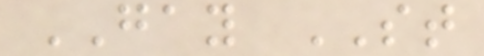GAY ST
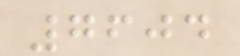7604
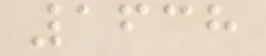1638
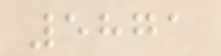5871
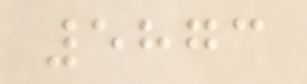5873
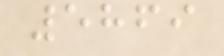5869
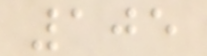105
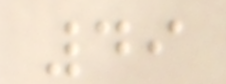49
